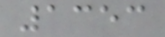1353
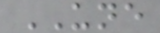UNE
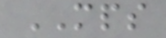MPS
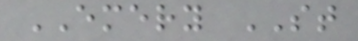EMERY ST
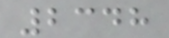2348
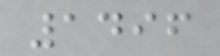1496
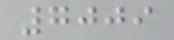7009
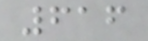616
